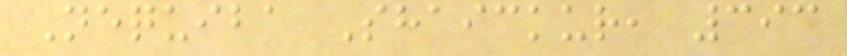Nequiba Shaickur, 393
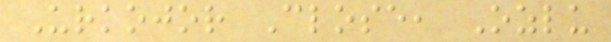Urkojor Close, Ozlu
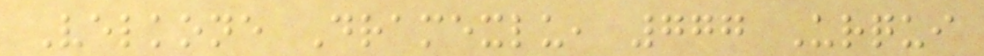Velkone Dramexlu, 777 Urqui
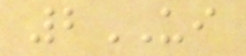2UI
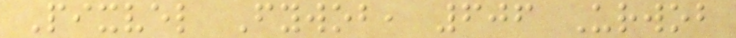Pixvel Fywob, 606 Urwob
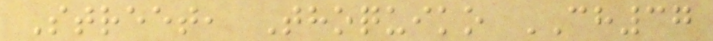Street, Thoquiko CH37
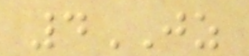4JZ
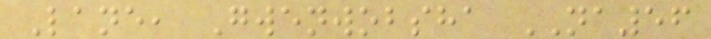Lane, Gwenwobsha NA56
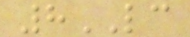8LC
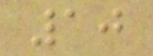10
